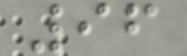96
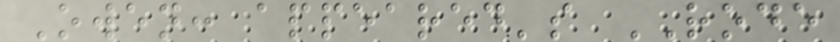Owen: appeared's RODE
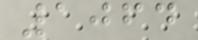1064
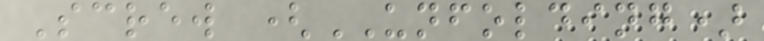Screw (UNFOLDING)
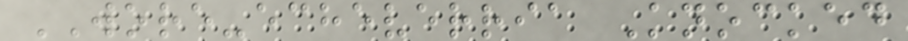WORE-echeverria Knocked
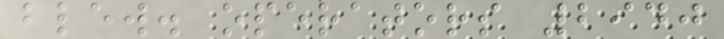blew. operators 2940
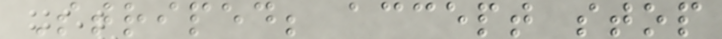Striped; accept stop
